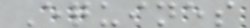Equines
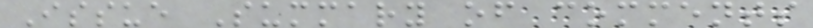Issue Summary of comments
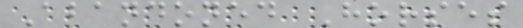Abandoned Horses
